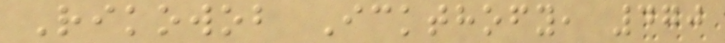Rikowob Ickthofy, 470
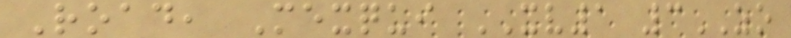Road, Mexqui XV1 3ZO
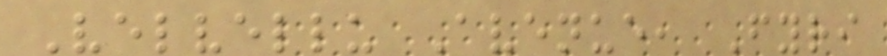Velvellu Avenue, Fyri
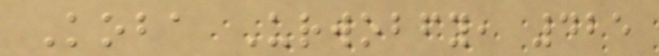Koba Urwobfy, 425
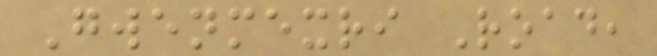Gwenmexri Road,
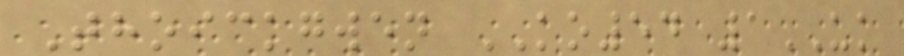Thoickgwen KO54 1UK
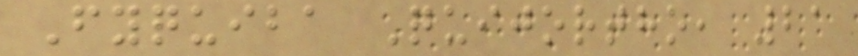Fyquiba Quijortho, 21
